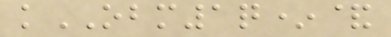kOBM1q*&
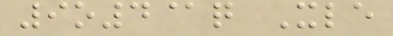9o4@q Xle
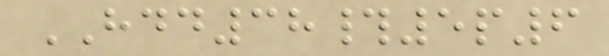HDD38#5p6
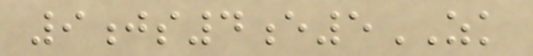9js4e5ZK
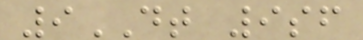9DT 9sf
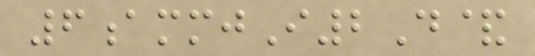6ammjI2D&
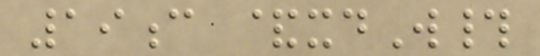19c &xdW#
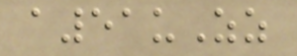a51uZz
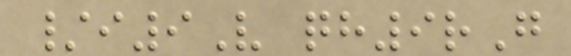/i9V qh9rG
